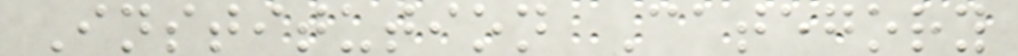Institution Category
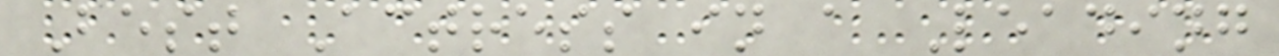Best Actress in a Leading
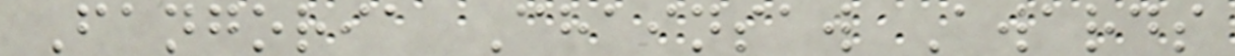Fangoria Chainsaw Awards
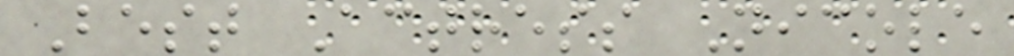Best Actress Nicole
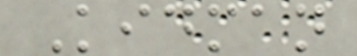Kidman
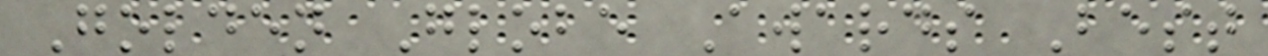Golden Globe Awards Best
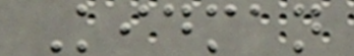Kidman
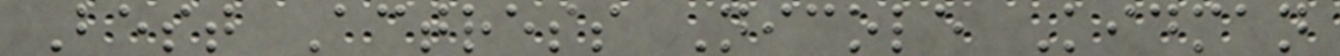Best Actress Nicole Kidman
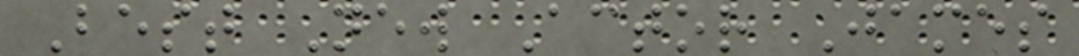Best New Actor James
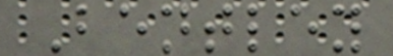Bentley
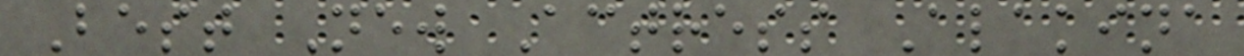Best New Actress Alakina
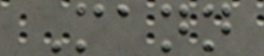Mann
